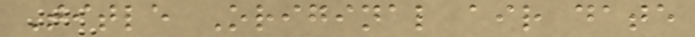Title Original air date
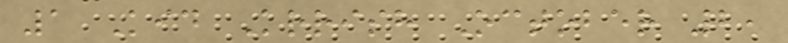1 Kid Krrish October 2,
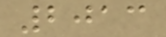2013
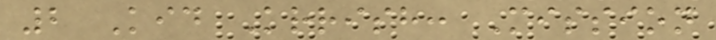2 Kid Krrish: Mission
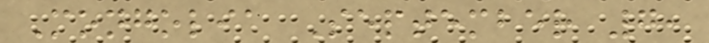Mongolia September 7,
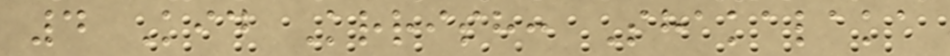4 Kid Krrish: Shakalaka
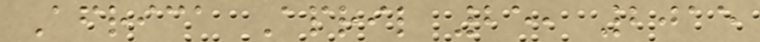Africa April 25, 2015
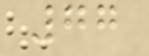77
